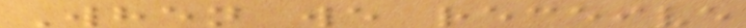When we receive
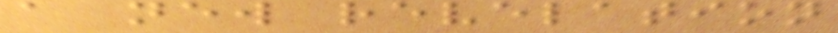a new revelation
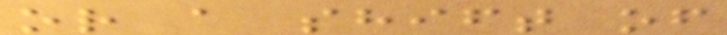or a shift of
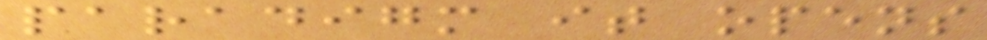paradigm it opens
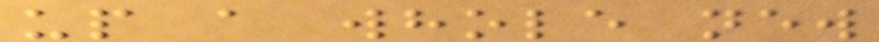up a whole new
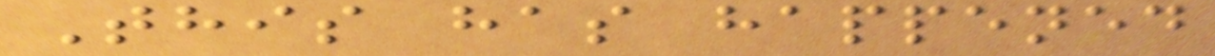This has happened
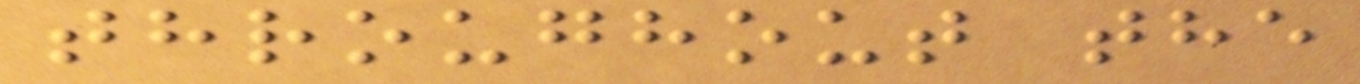throughout the
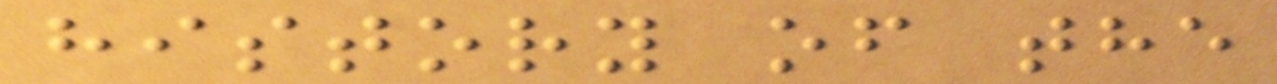history of the
